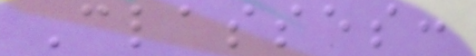Classes:
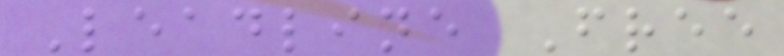Leadline Free
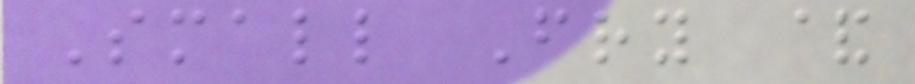Small Fry &
